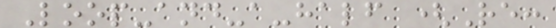Loop-and-a-half (Re:
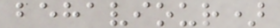behaviour)
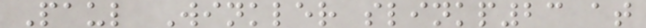Paul Winkler slinkp23 at
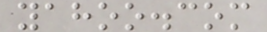yahoo.com
